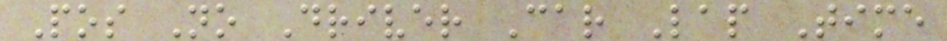Pos No Driver Car Lap Time
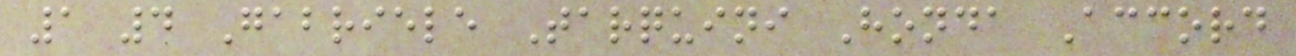1 4 Gabriele Tarquini Honda Accord
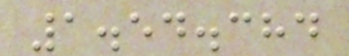1.54.384
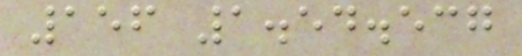156 1.54.537
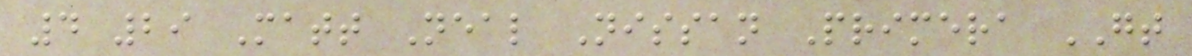4 29 Matt Neal Nissan Primera GT
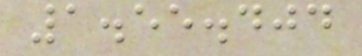1.55.404
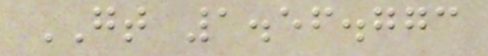GT 1.56.773
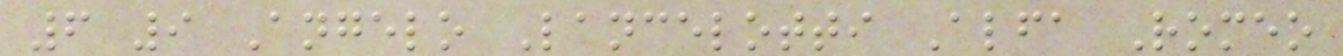6 9 Angelo Lancelotti Alfa Romeo
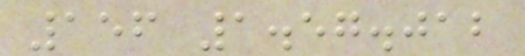156 1.57.012
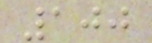100
